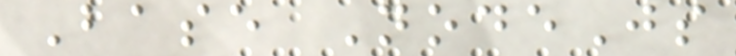Base NodeJs
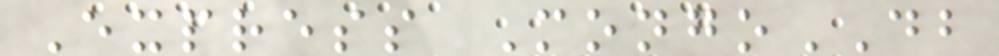Express MongoDB
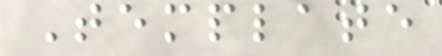Template
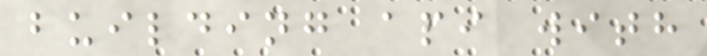building api with
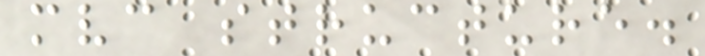mvc structure.
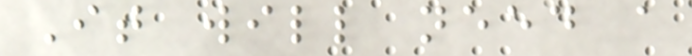It will need a
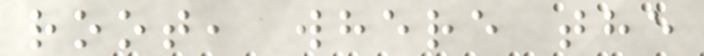root, where the
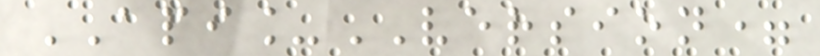API_VERSION=
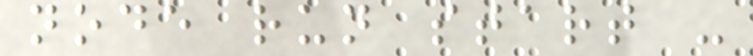node run start -
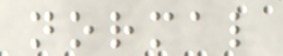normal
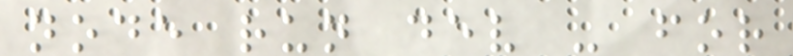node run dev - for
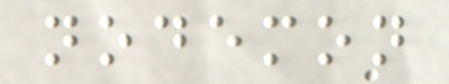nodemon
